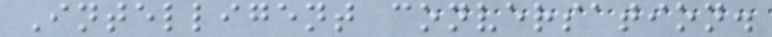Intelligent conversation.
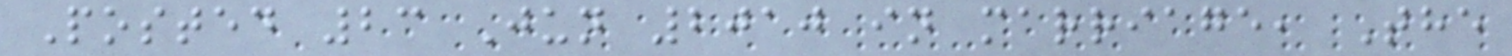Posted 23 Jun 2010 in marriage, The
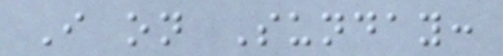I on Sunday:
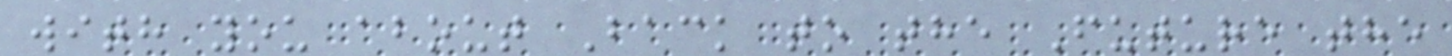with you about Back to the Future the
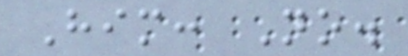Him: No.
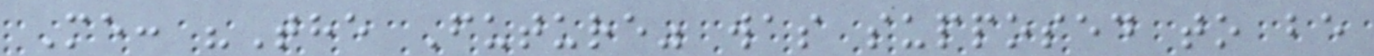Me: "The Future" was supposed to be
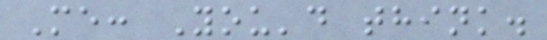Me: You'd think.
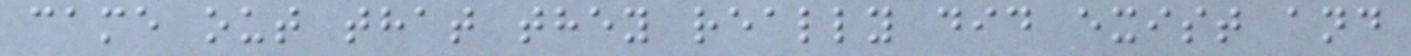came out that they really did exist and
